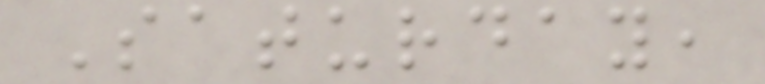Saturday,
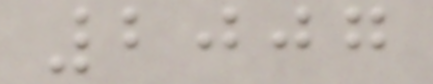2007
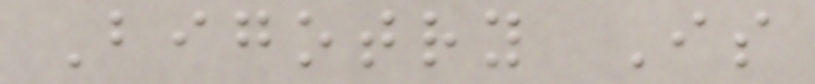Bigotry Is
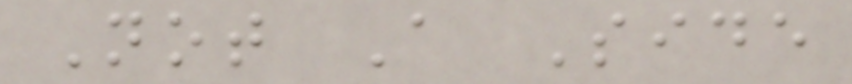Not A Side
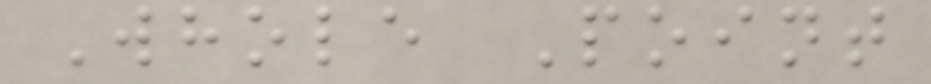Whole Point
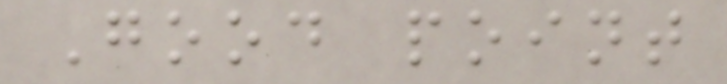Good point
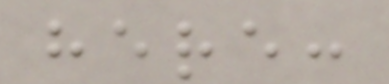here:
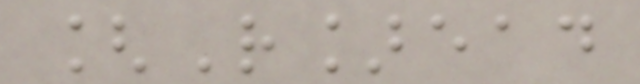[R]ead
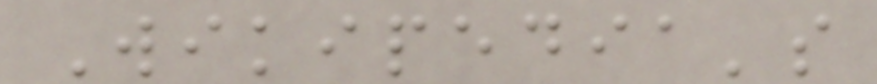Wikipedia's
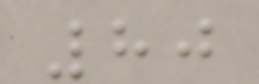80
